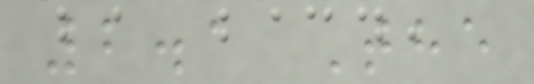2.1 The
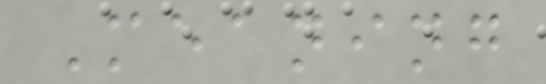Meaning
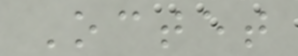Octet
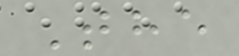The
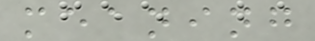meaning
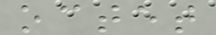octet
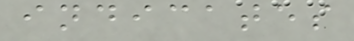indicates
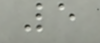5
